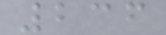236
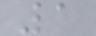1
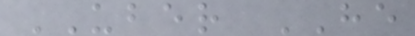UBER HE
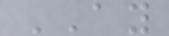AY
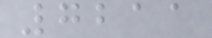7211
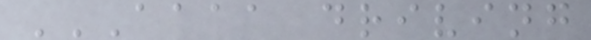AAAA DRIVING
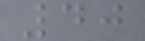40
